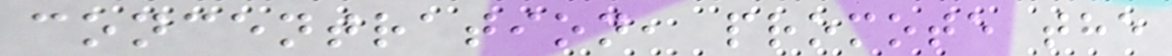concentration, promote the
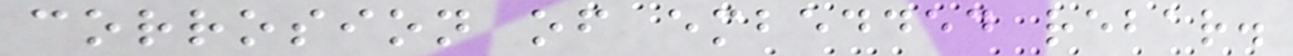corrosion of embedded rebar.
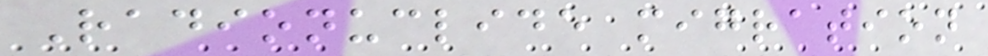Radionuclide migration
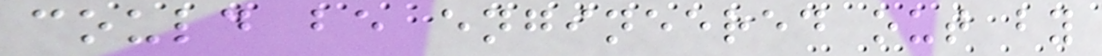could be engineered out by
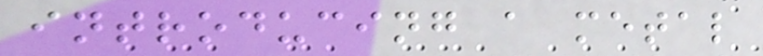introducing a metal
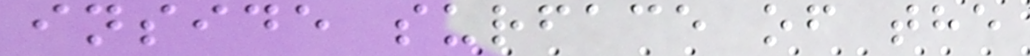inside surface of the
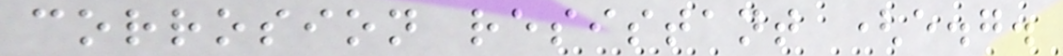corrosion resistant (e.g.
